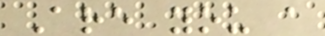Are you a
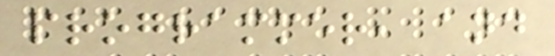programmer, and
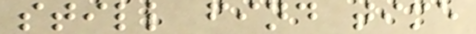still find time
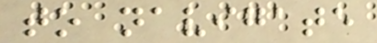to navigate
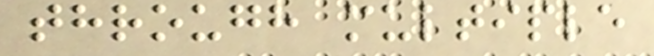through multiple
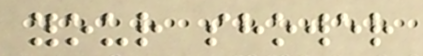your shower
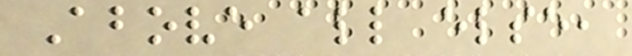Above all else,
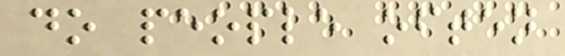do people often
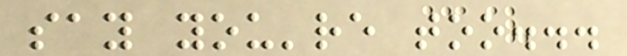say you're too...
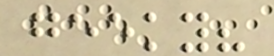geeky?
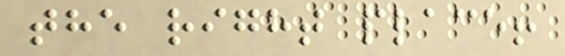the right place!
